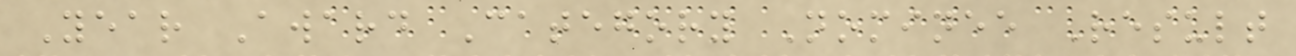Year Award Category Nominee Result
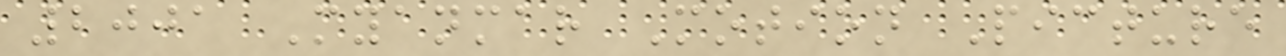2001 Myanmar Motion Picture
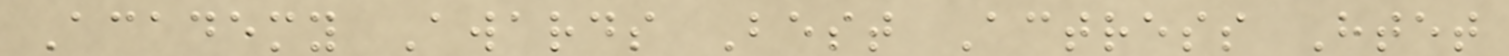Academy Awards Best Actress Htet
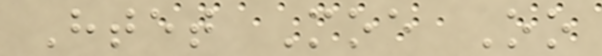Htet Moe Oo
